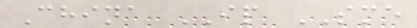China IP SME
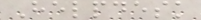Helpdesk
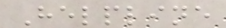Helpline
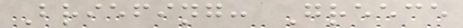Briefing: Greece
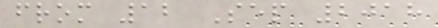from 12 Sep 2018
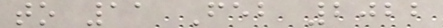to 11 Feb 2022
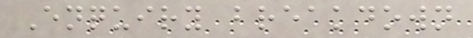Enquiry breakdown
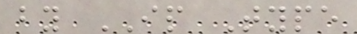by IP Type
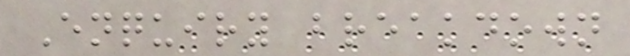Enquiry breakdown
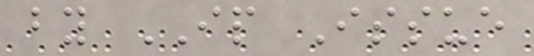by IP Issue
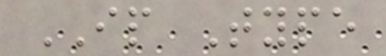IP Type
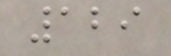129
